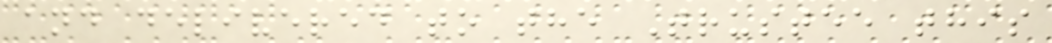and delivered to the Trustee this
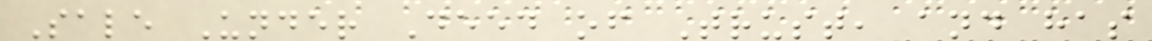Sale Under Deed of Trust, and has
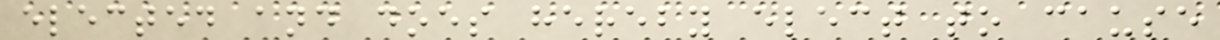elected and does hereby elect to cause
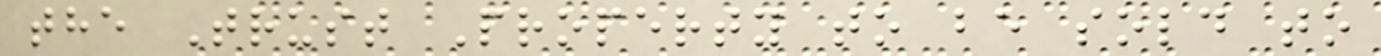the Trust Property to be sold to
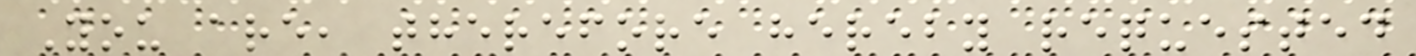You are, therefore hereby requested
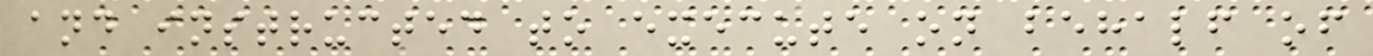and instructed to execute on behalf of
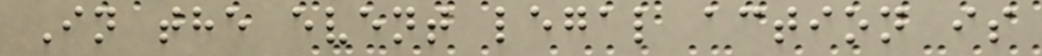In the event legal action is
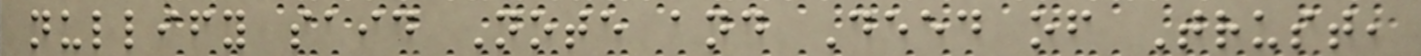nullify said Note and Deed of Trust,
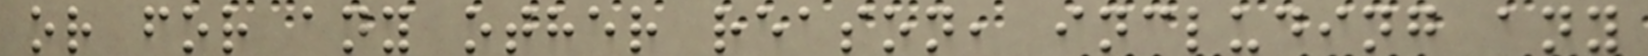or for any other reason, including any
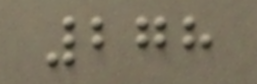278
